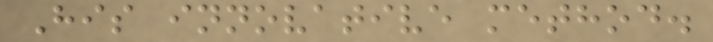His innovative method.
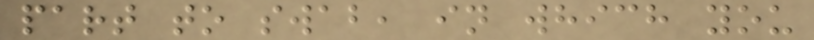part to swab, in which you
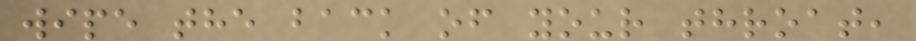wipe the back of your throat,
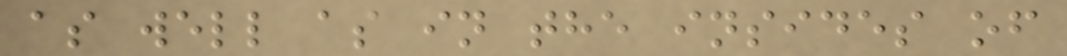as well as in the insides of
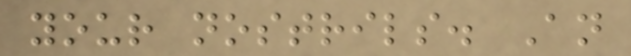your nostrils. An
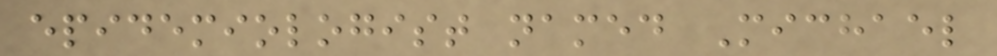epidemiologist named Michael
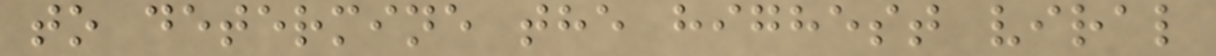to determine the highest viral
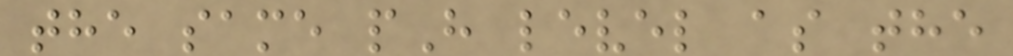the same pH level as the
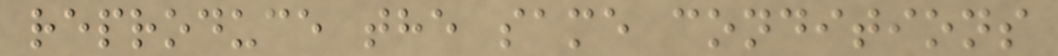reproduce the same conditions
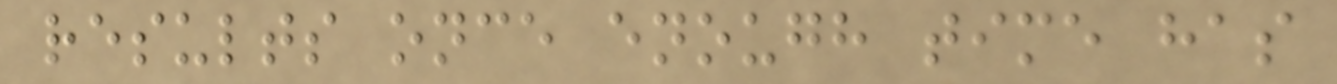results once enough time has
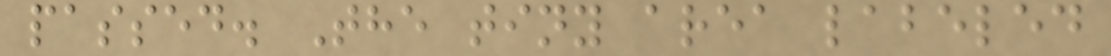passed. The tiny area labeled
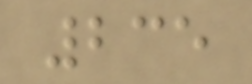235
